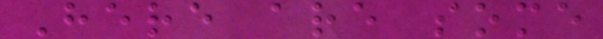Here are some
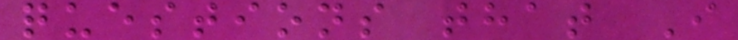questions that I
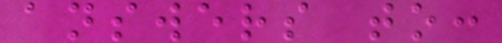answers to:
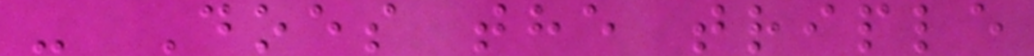- Does the triple
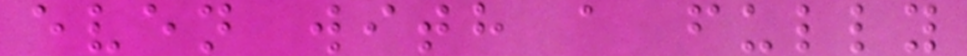even with a fully
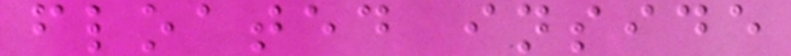floated inside
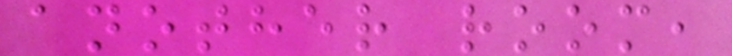another room,
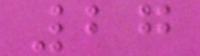27
